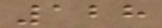128
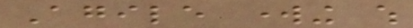Agile working which
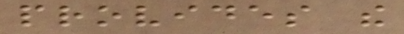provides the
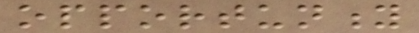opportunity
